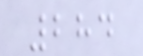284
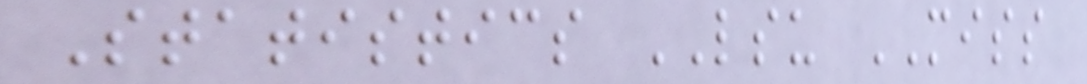Statistics LSU MISS
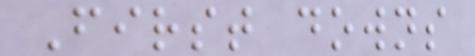First downs
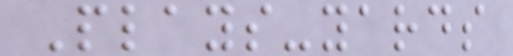Plays-yards
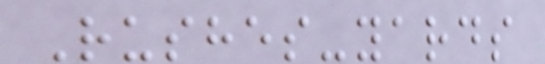Rushes-yards
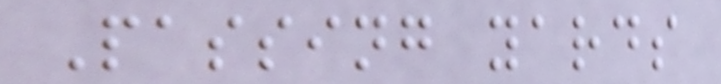Passing yards
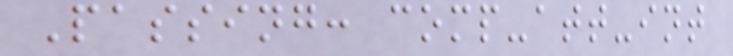Passing: comp-att-int
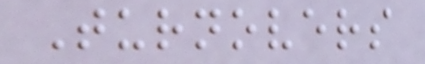Turnovers
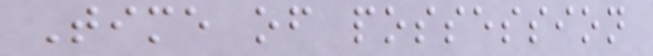Time of possession
